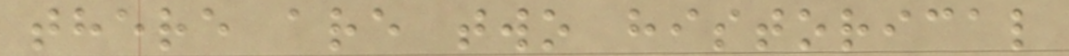there are two historical
